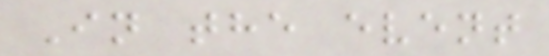In the event
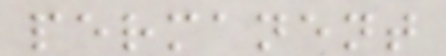permanent
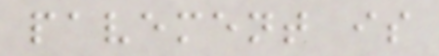pavement is
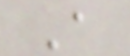A
